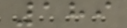189
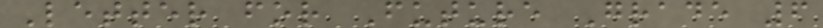Letter for Future Grade 6
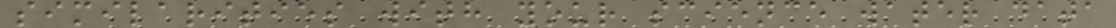similarities with your science water data
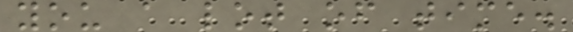you a lot of time.
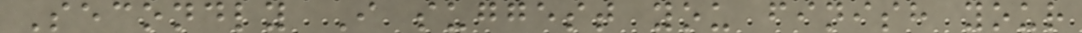Secondly I suggest you finish your
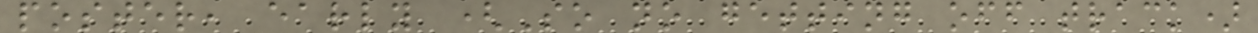poster, early (So no getting off track)
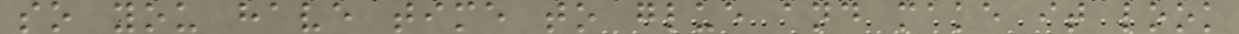so you have time to glue and make it look
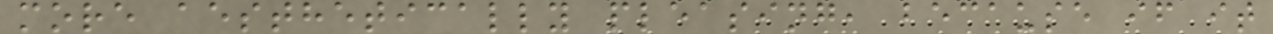more aesthetically pleasing, because if it
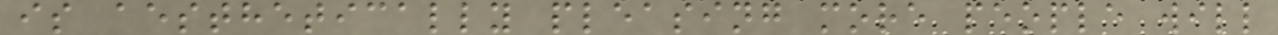is aesthetically pleasing more people will
